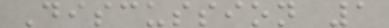Discussion 1
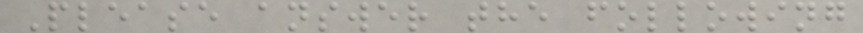Please answer the following
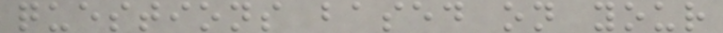questions based on your
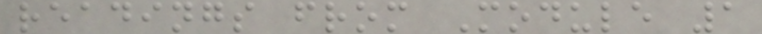readings from Module 1
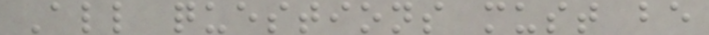All questions must be
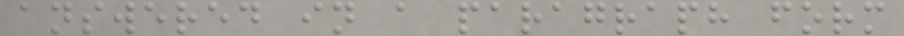answered in a paragraph form
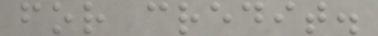for credit.
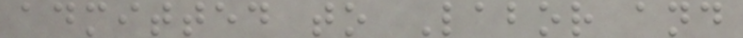admitted to Labor and
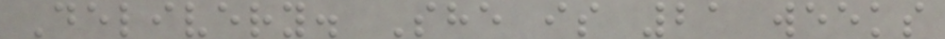Delivery. She is 21 weeks
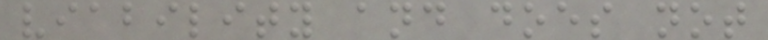viability and does not
